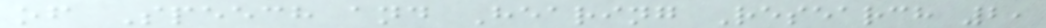of Speech and Hearing Research 2,
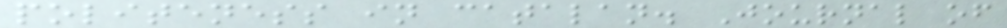politeness in catalan. Journal of
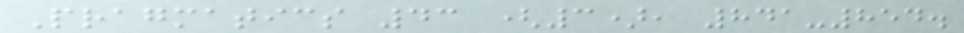Pragmatics 43 (3), 841-854.
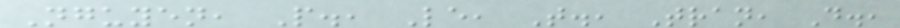Nguyen, P., Le, T., Tran, D.,
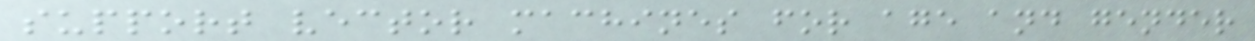support vector machines for age and gender
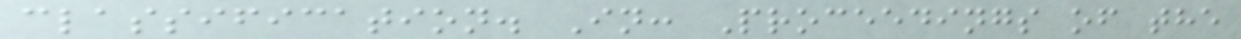classification. In: Proceedings of the
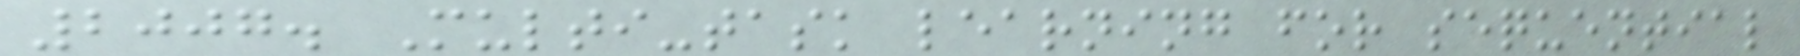2007. Multi-task learning for sequential
